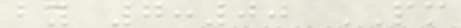by 7:00 PM
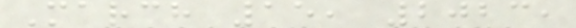March 15, 2023,
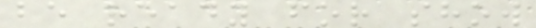be ready for show
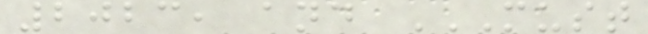2023, and MUST
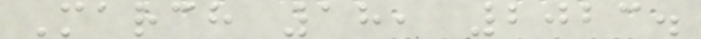March 18, 2023.
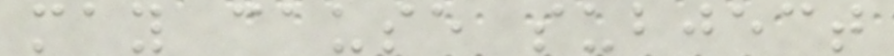may cause subject
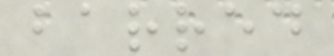barred
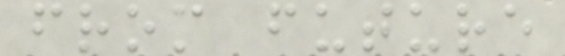from future
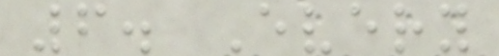6. Every
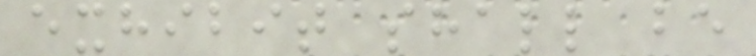exhibit shall be
